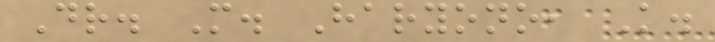Dr. M. Haryono, K.
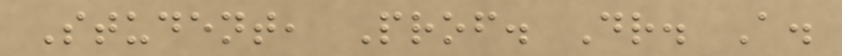Student, Prof. Dr. A.
